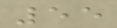55
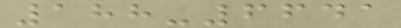188-6641
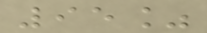95%
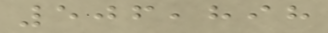506,898
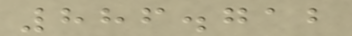886.712
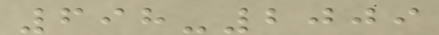698-2009
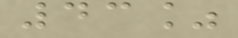43%
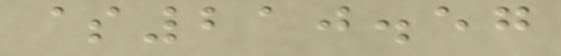$210.57
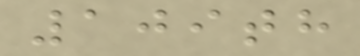109th
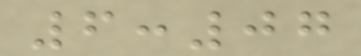6:07
